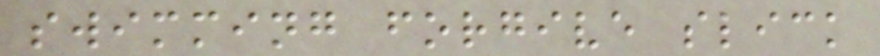swimming forgive slick
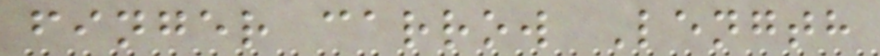finger carrow Length
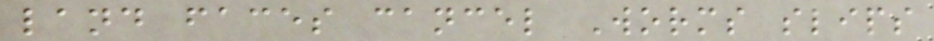land faces cancel Worms slips
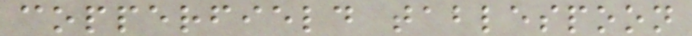copperfield tablespoon
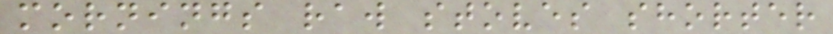mornings raw stoves shorter
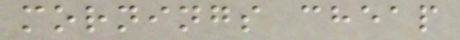mornings cheap
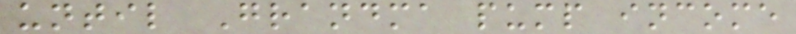until Grandma pump income
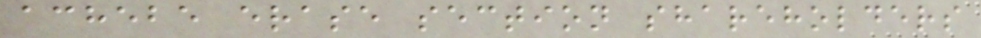achebe erase section shareholders
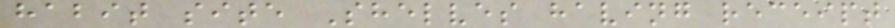habit site Shelves having receipt
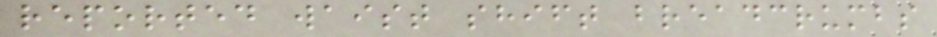reported waist shift breadcrumbs
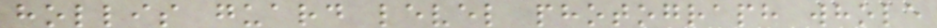hollis guard level photograph whole
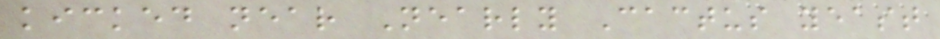kicked near Nearly Cactus yeast
